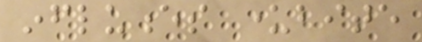influences underbite
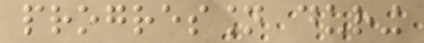progression during
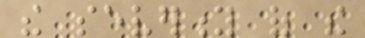the severity of the
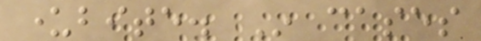underbite. In cases
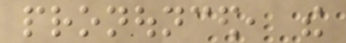pronounced, the
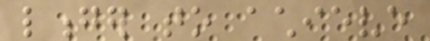longer to achieve
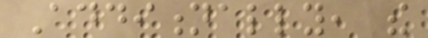Additionally, the
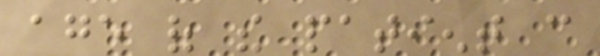age of the patient can
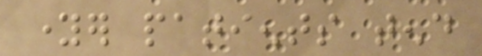younger patients tend
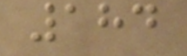184
